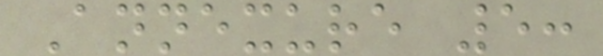Annexure 5:
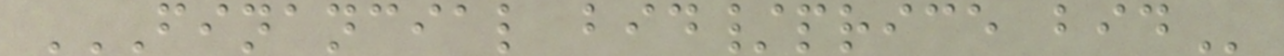FINANCIAL BID/PRICE BID
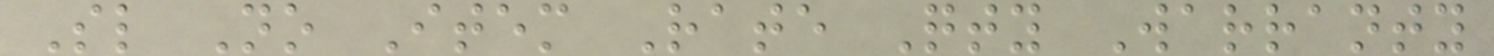Sl No Item Rate Qty Warranty
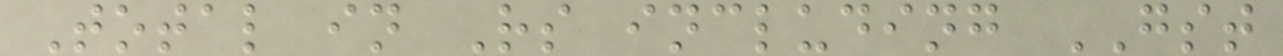Total in Rs including GST
